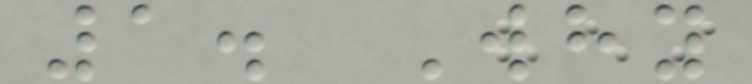1. Why
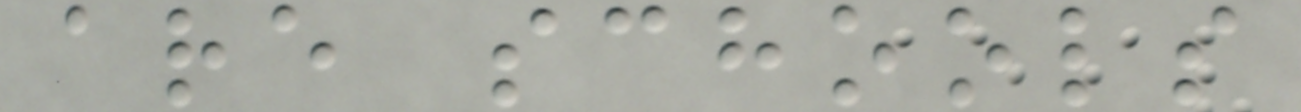are schools
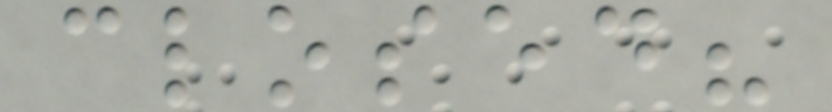closed?
